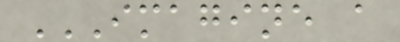IMAGINE A
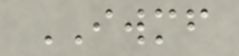IWMF
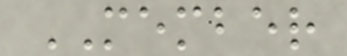MEMBER
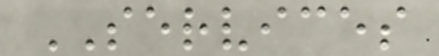SERVICES
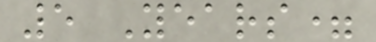5 Years=
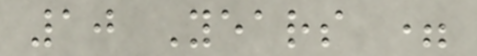10 Years =
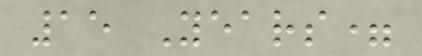15 Years=
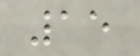15
